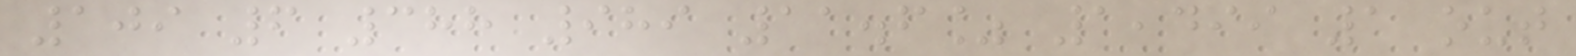109 6 388 989 11.6% 1,499 1 out
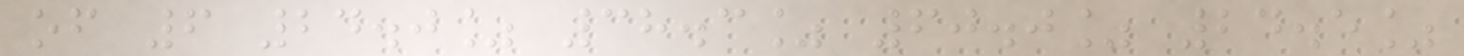of 6 24.0% 38.3% 60.0% 24.5%
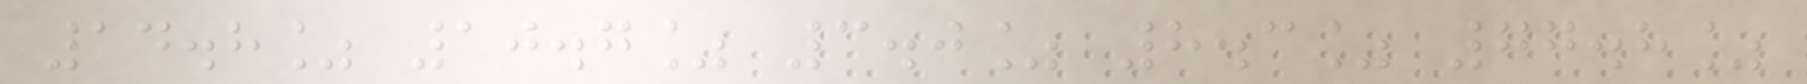14.8% 10.7% 3.0% 8.3% 77.8%
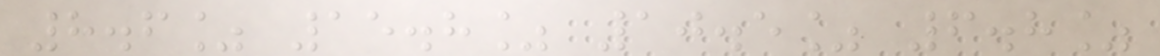8.6% 15.8% 10.5% 6.8%
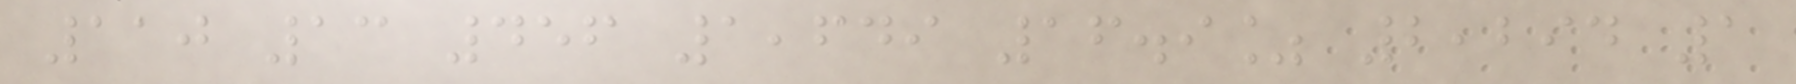110 13 456 1,649 16.9% 2,294 1
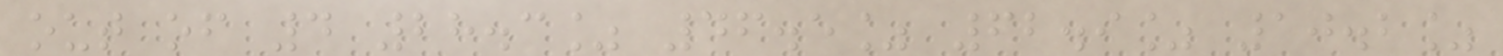out of 4 28.3% 46.5% 62.9% 10.2%
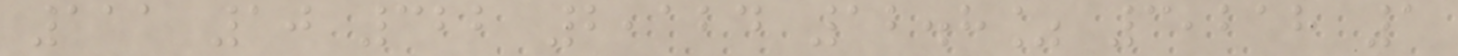111 10 322 2,124 12.8% 3,218 1
